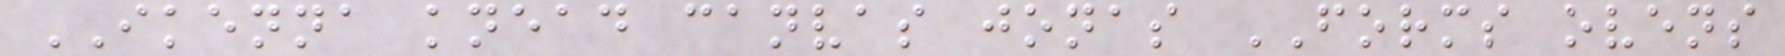IKENNA knead canvas jonas FORMS ovens
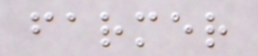farmer
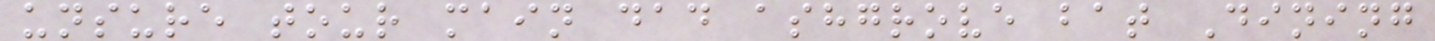unsure tour main dad ashgrove bat Dining
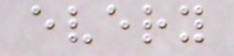every
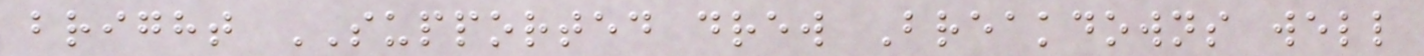bright SUPPORTED drew Breakdowns well
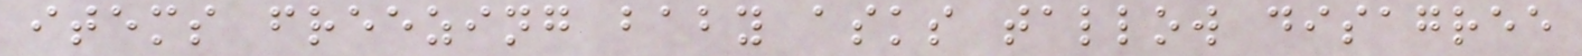items freezing baby asks tallow disagree
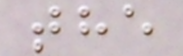the
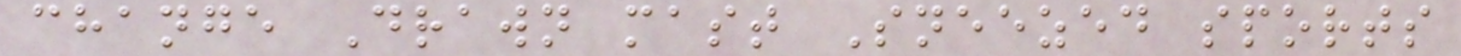change Drawn mast Sneezed sports
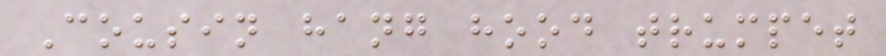Cousin hang hood trumpet
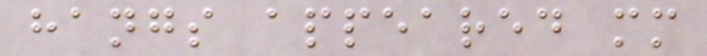hangs appeared mm
